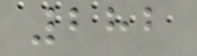282
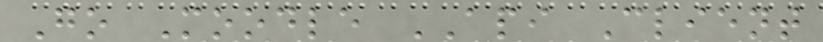Go Moodle API Client
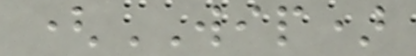(WIP)
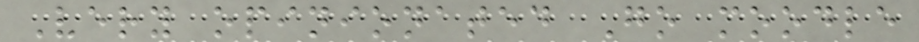Very opinionated Go moodle
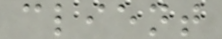client
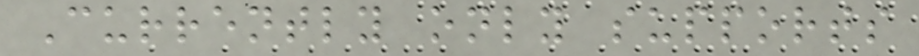Currently only supports
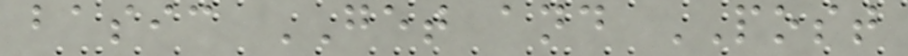basic GET and POST
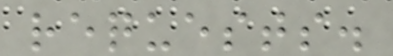requests.
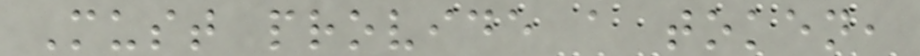Must provide a token,
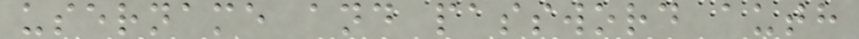username and password auth
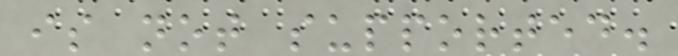is not supported.
